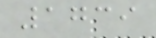1739
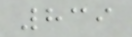839
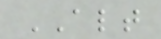ALT
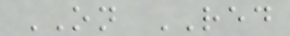ON RED
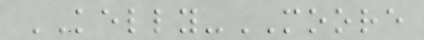KELLY-MOORE
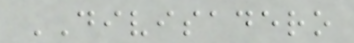DIVISADERO
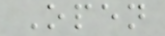Open
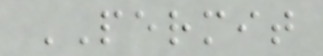PERMIT
